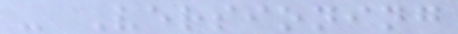- Versioning
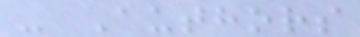- Authors
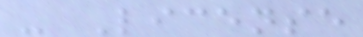- License
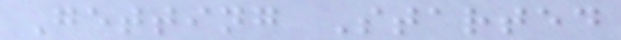Getting Started
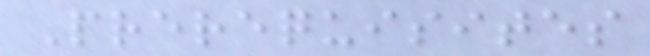Prerequisites
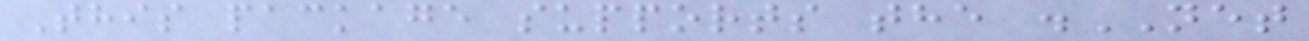This package supports the .NET
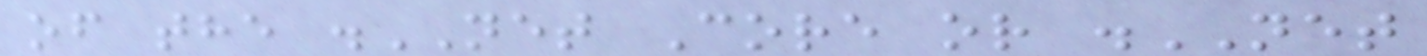of the .NET Core or .NET
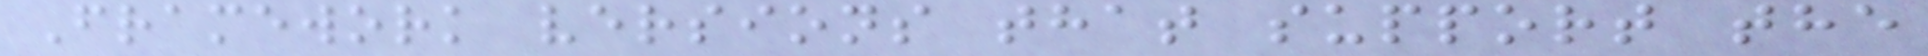Framework versions that support the
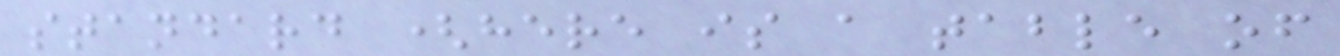standard (here is a table of
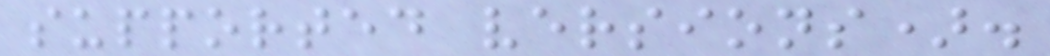supported versions).
